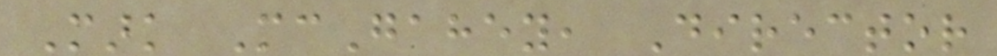Mark McGahey, Director
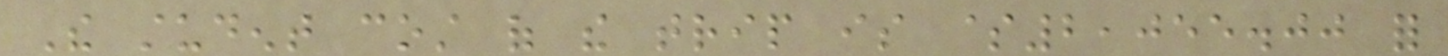The student cost of the trip is $2,055.00 for
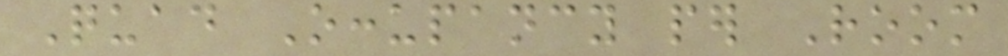Quad Occupancy per Room
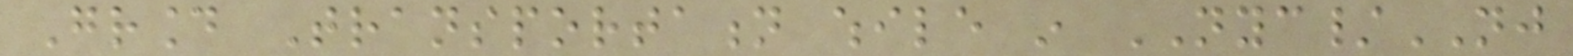Ground Transportation while in NYC/NJ
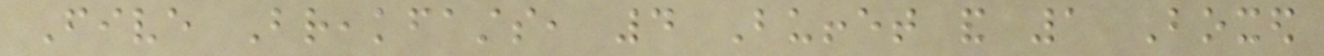Five Breakfasts, 4 Buffet and 1 Boxed
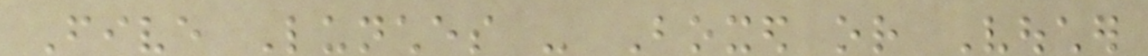Five Lunches - Boxed or Voucher
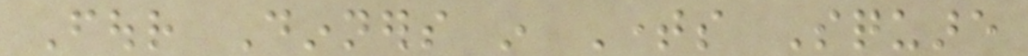Four Dinners in Times Square
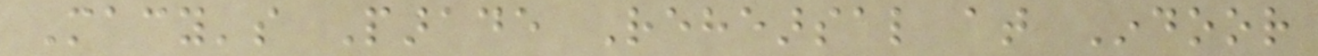Macy's Parade Rehearsal at Indoor
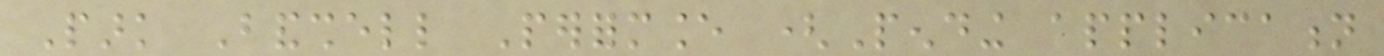Park Bandshell Performance (Pending application
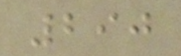290
